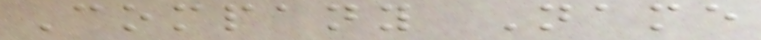Company Name
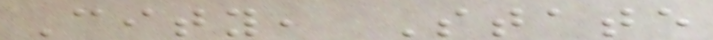City, State
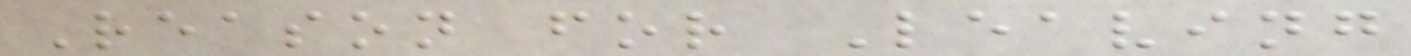Reason for Leaving
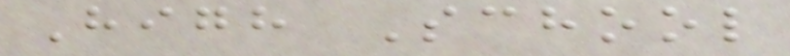High School
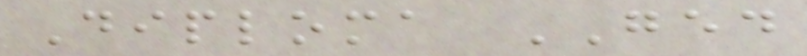Diploma GED
